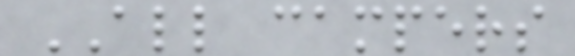ALL campers
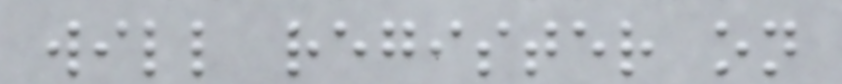will register on
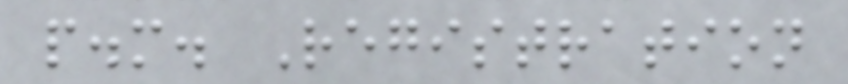p.m. Registration
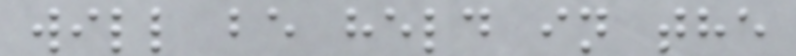will be held in the
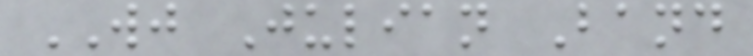WJ Julian Band
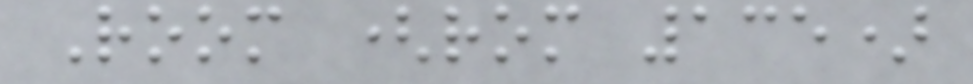Room (rom 135)
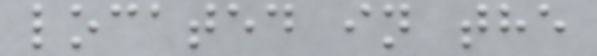located in the
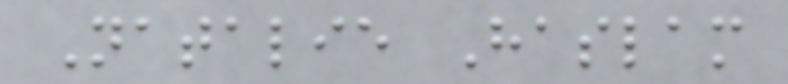Natalie Haslam
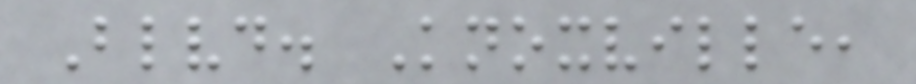Blvd. Knoxville,
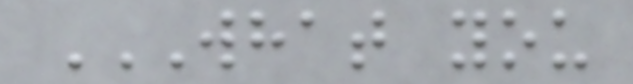WHAT YOU
